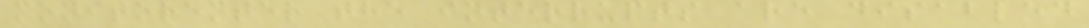monitorenter the interrupts are disabled
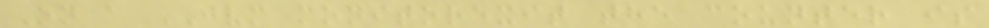On a JVM monitorexit the counter is
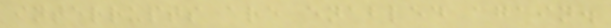interrupts are enabled again.
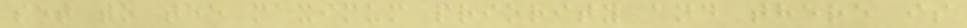set to the maximum priority and there is
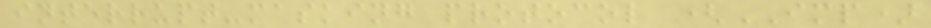interrupt-masking protocol (IMP)
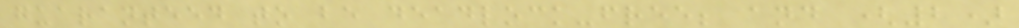guaranteed to be deadlock-free; and (2)
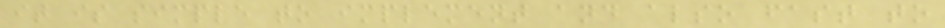it is simple to implement and also fast to
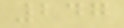247
